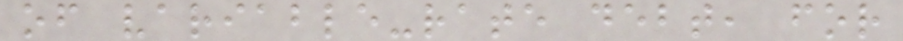of variable-rate debt, for
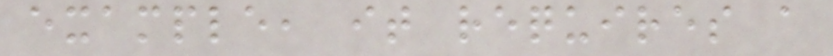example, it requires a
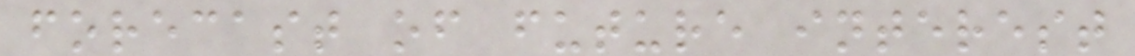forecast of future interest
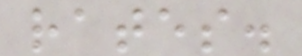rates.
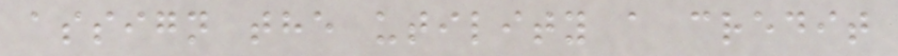assign the utility a credit
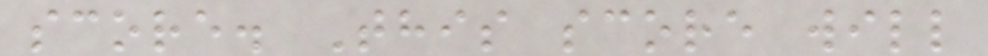score. This score will
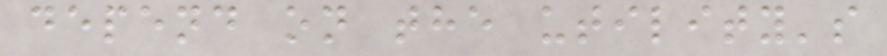depend on the utility's
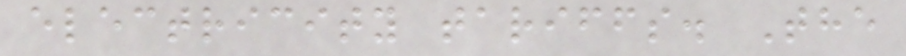electricity tariffs. The
